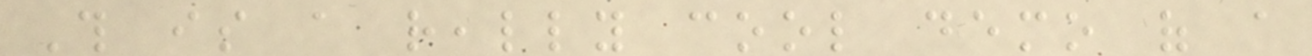This is a really cool demo of a
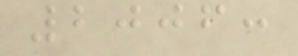2006:
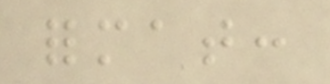format:
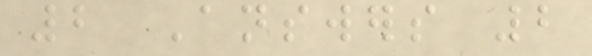2 Answers 2
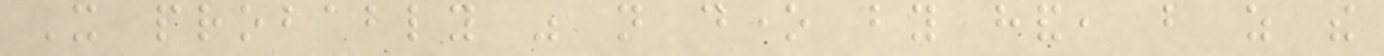It probably was not done by hand, but as the
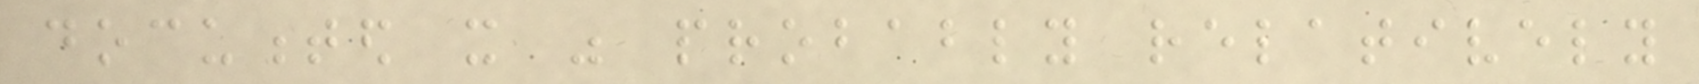documented it was probably relatively
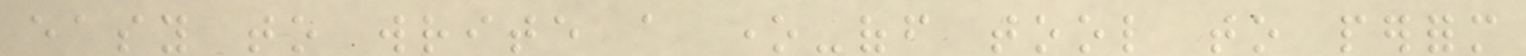easy to write a one-off tool to perform
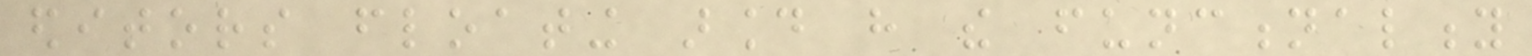editors floating around have the functionality
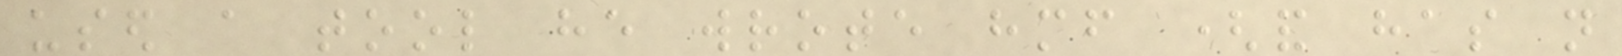used a tool he wrote himself (and has not
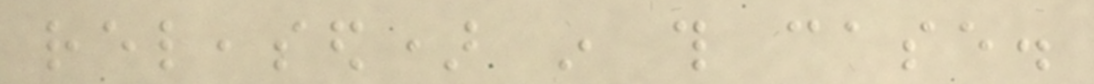released) in this case.
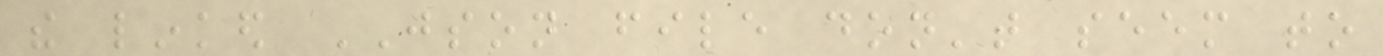the linked JSON file don't seem to
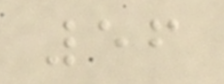56
